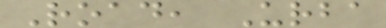Road, Urba
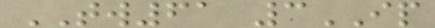TW61 3IP
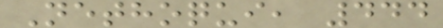Nethoqui, 444
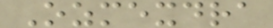Ozmexdra
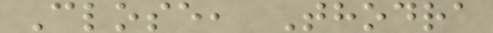Close, Thodra
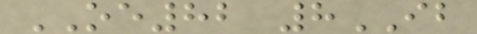OE82 8IB
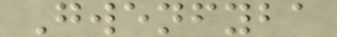Gwenfyba
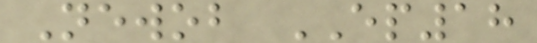Newob EP18
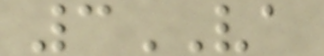3VA
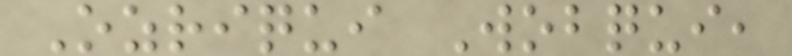Ozriqui Wobqui,
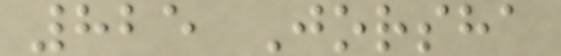825 Jorsha
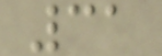31
